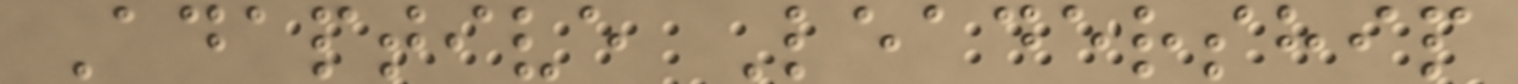Adaptive Leadership
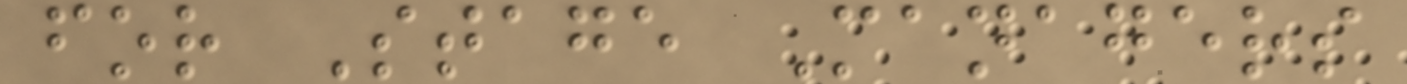for Stage Managers
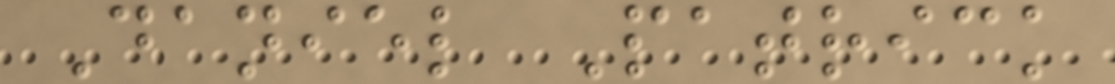Daniel Patrick
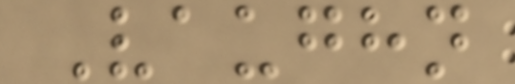Vaughn
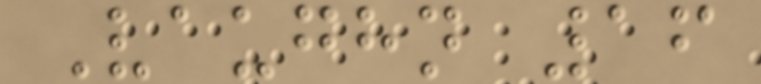Vaughn 16
